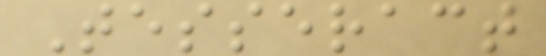Tesseract
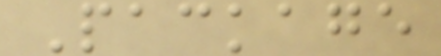Package
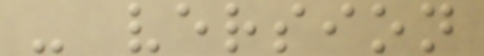- version
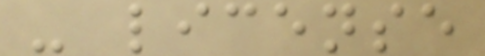- license
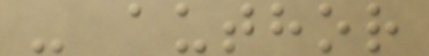- author
